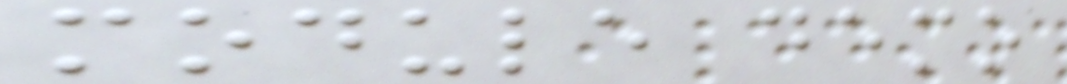module demo
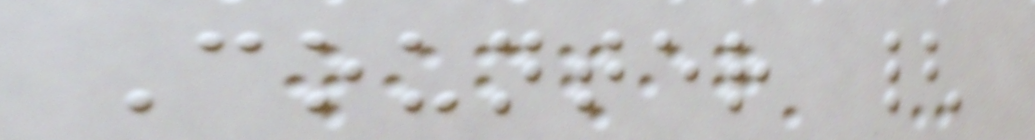Counter {
